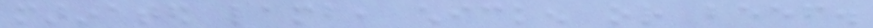marinated lamb, chicken or beef.
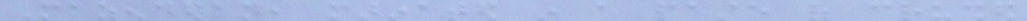Mazenderan, marinated in a paste of crushed
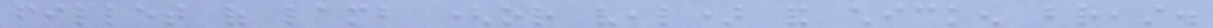fillet of lamb (or veal) and chicken breast.
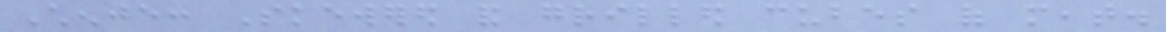Chenje: Skewered and grilled cubes of meat.
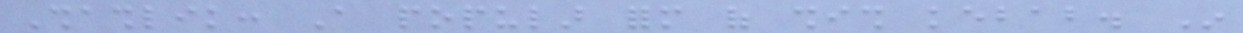Shashlik: A popular form of shish kebab. In
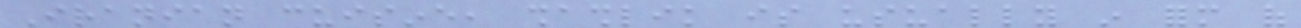Iranian cuisine, shashlik is usually in form of
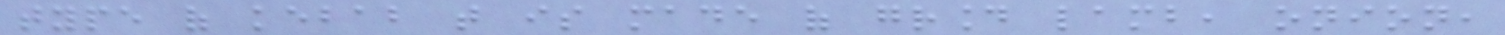type of kebab that is made of ground lamb, onion,
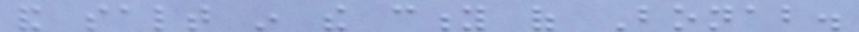and salt in the city of Bonab.
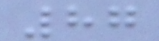87
